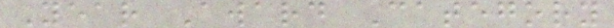Year Award Category
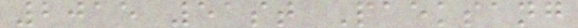2015 51st Paeksang
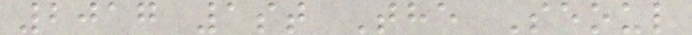2017 1st The Seoul
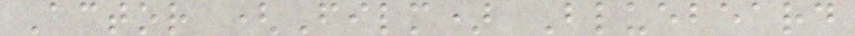Actor (Film) Bluebeard
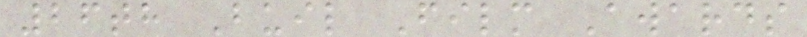26th Buil Film Awards
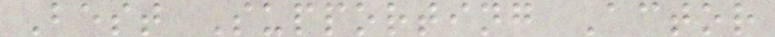Best Supporting Actor
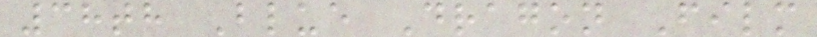38th Blue Dragon Film
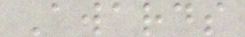Awards
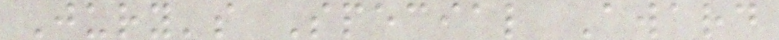Jury's Special Award
